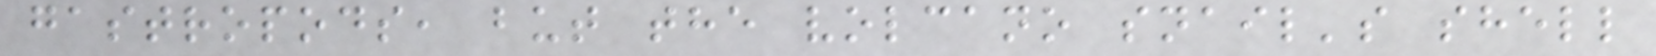gastropods, but the volcano snail's shell
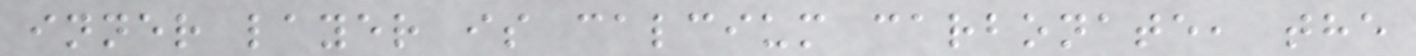inner layer is calcium carbonate, the
